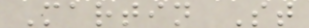Martin St
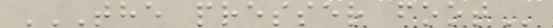THE PRESSER FOOT
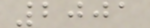2001
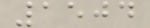1504
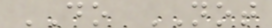DO NOT
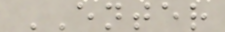ENTER
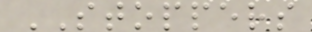STOPPERS
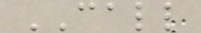CALL
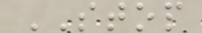STOP
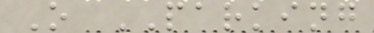O PARKING
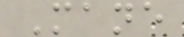Mane
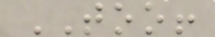TOO!
